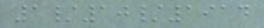1/10/1914
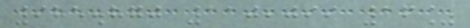985.870 110,099 16%
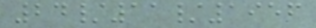24/11/1956
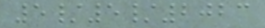5/5/2023
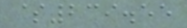$239.55
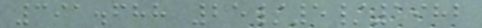391.688 25/5/1982
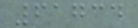61734
